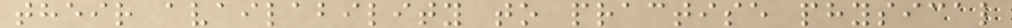their availability to practise physical
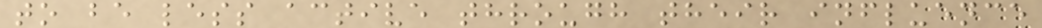to be less active through their influence
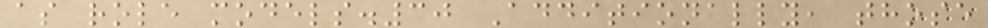as role models.30 Additionally, those
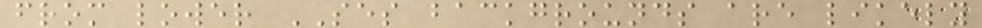from lower SES backgrounds are likely
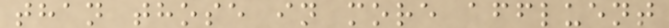than those in more affluent
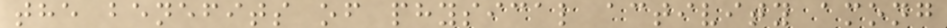the benefits of physical activity among
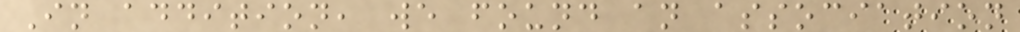In addition, we found an association
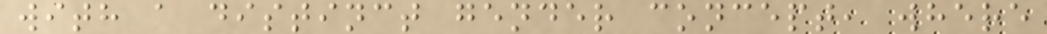with a distinct gender concept, where
